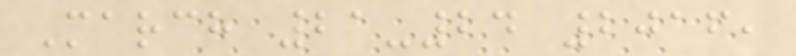March 21-24 2016,
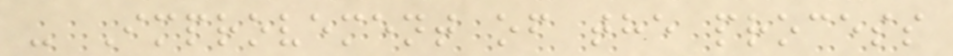- Improvement of the process
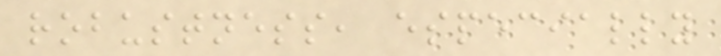robustness, especially
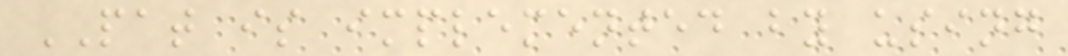PAT is implemented by using
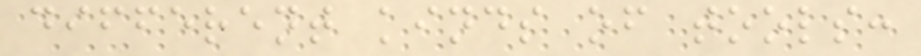different kinds of tools:
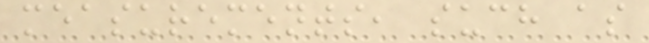measurements, such as
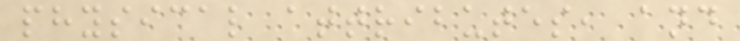physical attributes, and
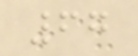67
